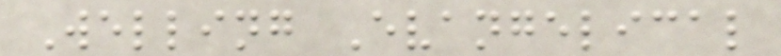Welling Evangelical
